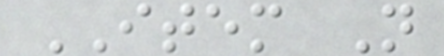ITEM N
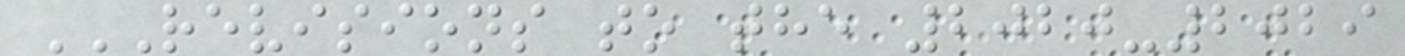REVISIONS TO THE 2020-2029
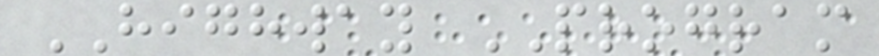HIGHWAY PROGRAM
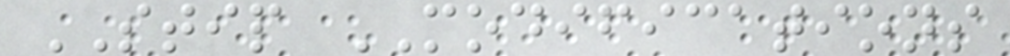STIP MODIFICATIONS
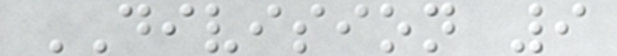DIVISION 9
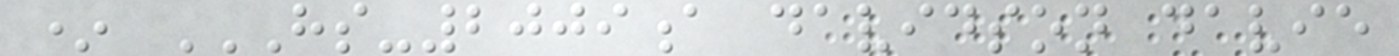* HS-2009A DAVIDSON DAVIE
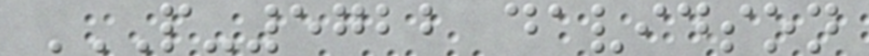P-5722 DAVIDSON
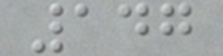147
